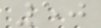50
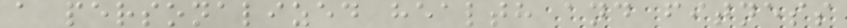a personalized health and fitness
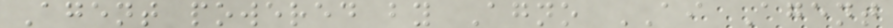Agent powered by Agno AI Agent
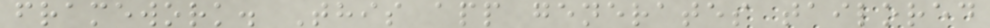framework. This app generates tailored
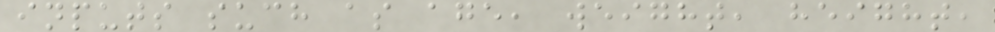inputs such as age, weight, height,
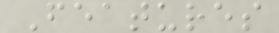Features
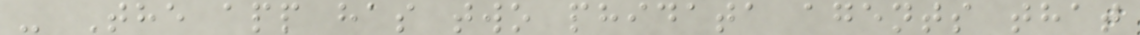- The app has two phidata agents that
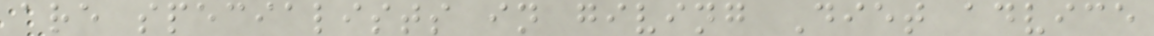are specialists in giving Diet advice
